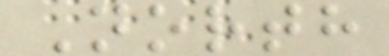North
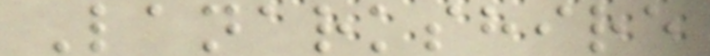Lanarkshire
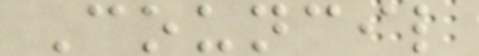Council
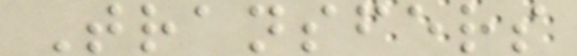Transfers
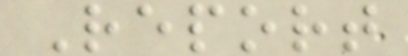Report
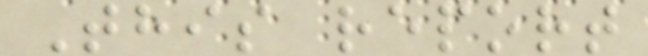This report
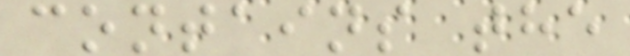contains the
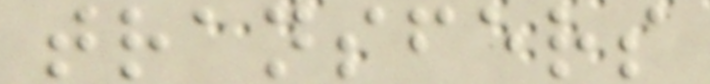transfers
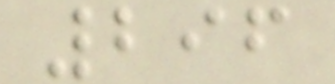296
